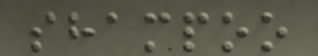shampoo
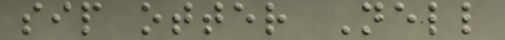sip otter Nell
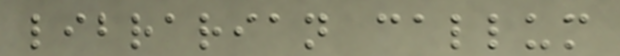librarian callum
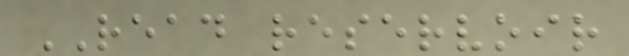READ reservoir
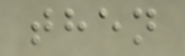then
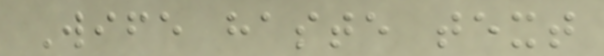Wife haste text
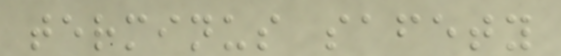terminus safety
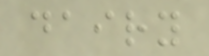dairy
